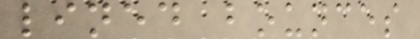lined bounces
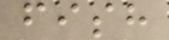fish
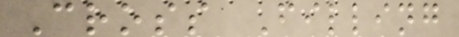Cross Filling
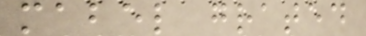mabel grated
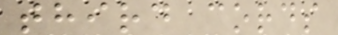third cords
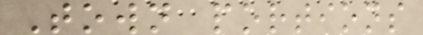Town portions
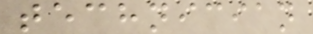technician
